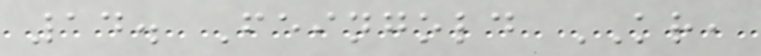14. Feingold KR,
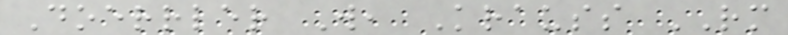Doerrler W, Krauss RM
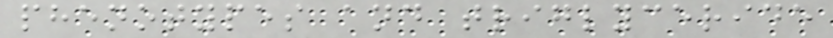phenotypes and triglyceride
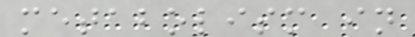metabolism in
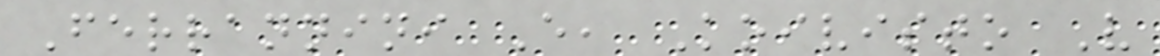Ferrannini E, Koivisto V
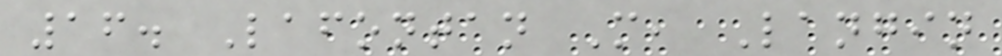16. Lafontan M, Langin
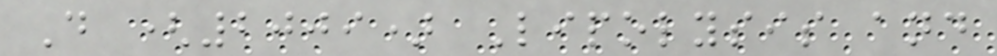D (2009) Lipolysis and
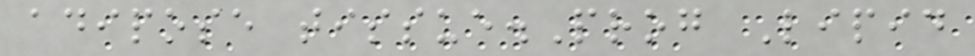adipose tissue.Prog Lipid
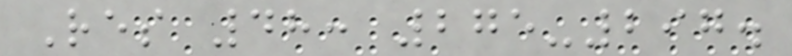Res 48: 275-297.
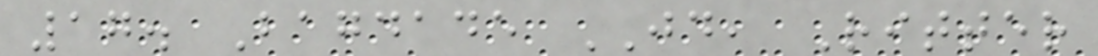17. Bagdade JD, Ritter
